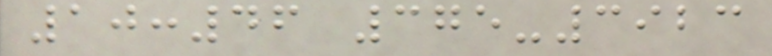10:46 375-3923
